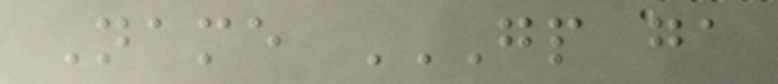Name GP GA
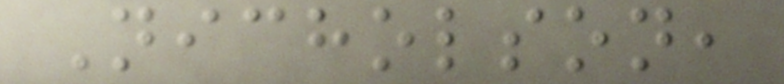Nicholson,
